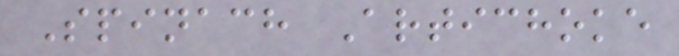Spinach Artichoke
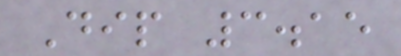Dip 3.15
